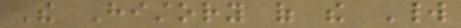The History of the World
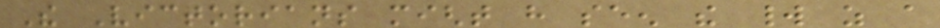The Victorians might have seen the world as a
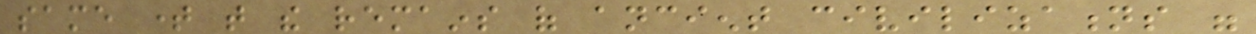same time that the remains of ancient civilizations were
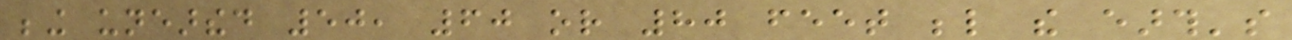being unearthed 50, 60 or 80 feet below the earth's
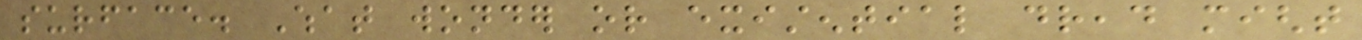surface. What wonder or existential dread might
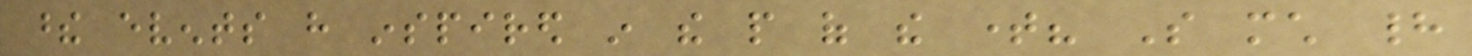these events have inspired in the people of the time? So much had
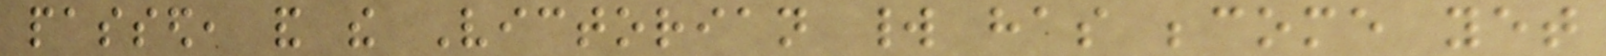passed, and the Victorian world has become yet
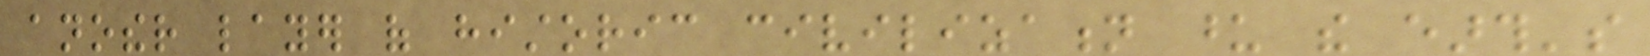another layer of historic civilization upon the earth's
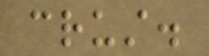crust.
